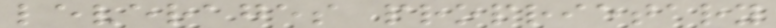leverages proprietary
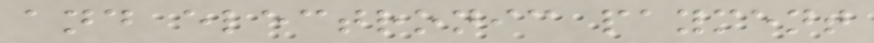and electronic payment
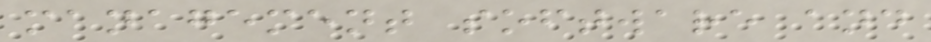management software and
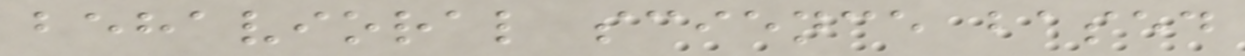behavioral science based
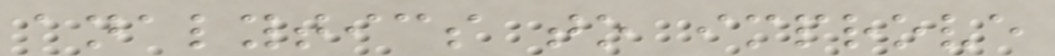analytics to improve
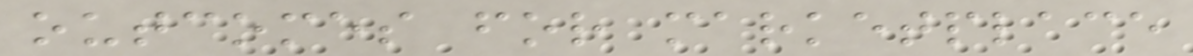outcomes for marketplace
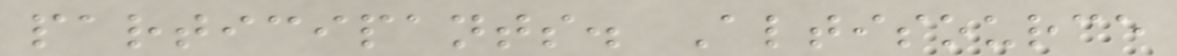participants. Altisource
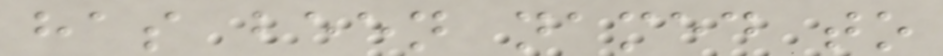has been named to
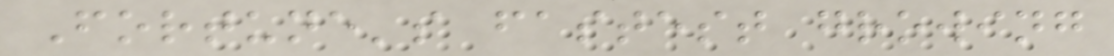Fortune's fastest growing
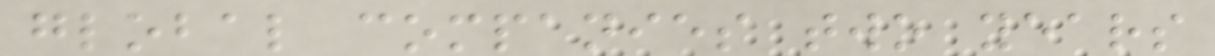global companies two years
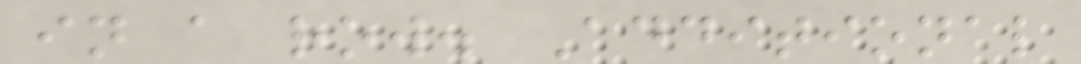in a row. Additional
